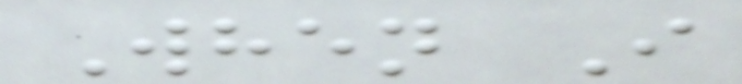When I
